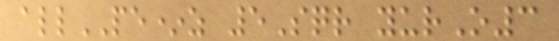allPE*z 5Sqr yurO3
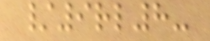/9rl8-
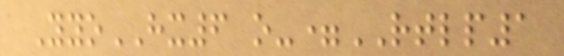YyoHX6 o-=RTLP1
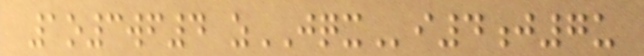1o3wf4 zJQXi4j7u
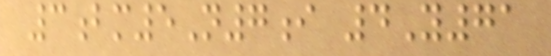3bm5N7i 4Y71
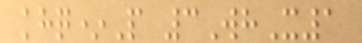khq*P 3WhX1
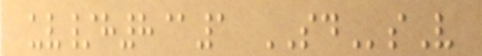uv/h8@1 SDsV
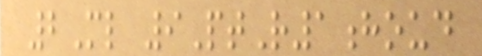2Ml 9PtR1houd
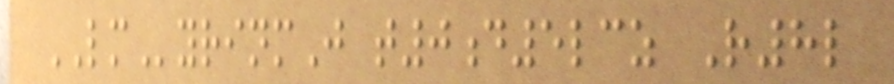LMyrinmJ t0d5lcz R8l
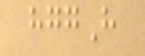hggH
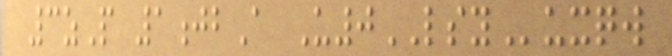3zP 1jbA U0LSYuxqw
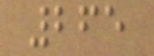265
